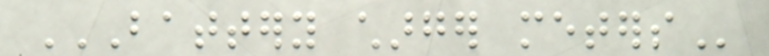BATTERY CHARGER METERS
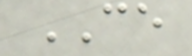CE
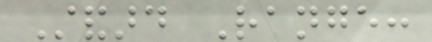Standard Range:
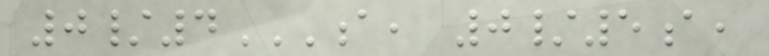0/4A, 0/5A,
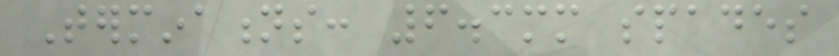Terminations: 6.3mm spades
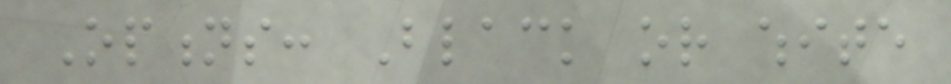Options: Black or white
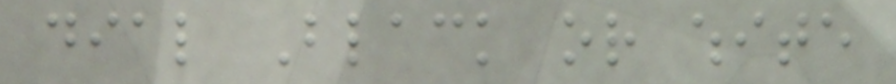dial Black or white
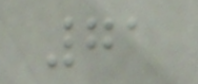71
